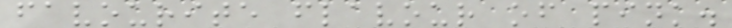favourite flavour of pink.
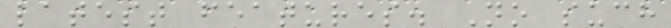latest features. No such
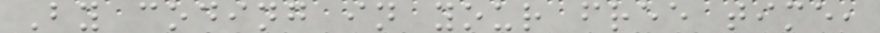By coding in your free time,
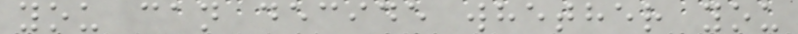you can decide whether you
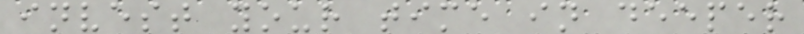invest your time in deeper
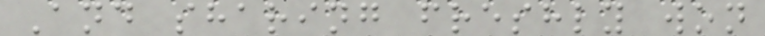And sharing freshly won
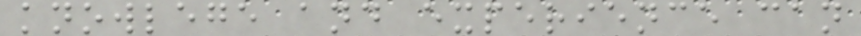knowlege and experience can
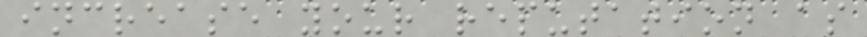increase your reputation as
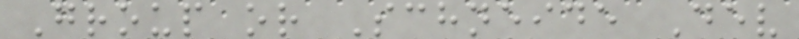Group or Schneide Dev
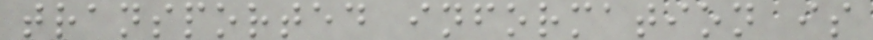transported information is
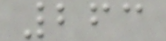263
